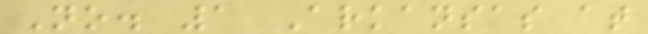No. 1 Arkansas at
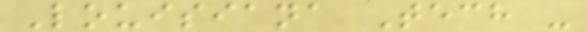Louisiana Tech -
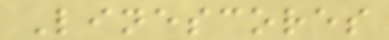Linescores
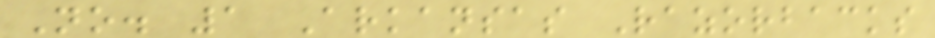No. 1 Arkansas Razorbacks
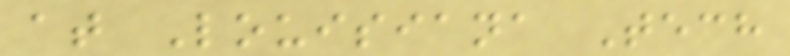at Louisiana Tech
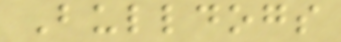Bulldogs
